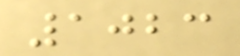1023
